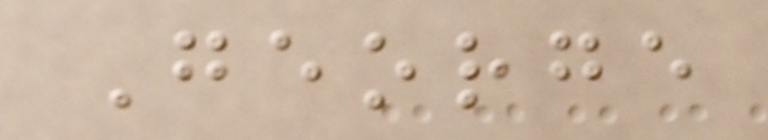George
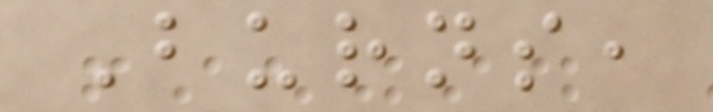Burns,
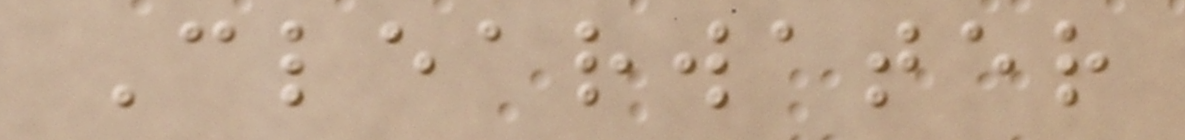Clearwater
